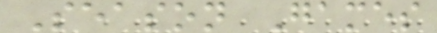Season Games
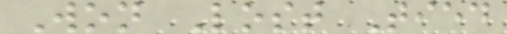Won Lost Tied
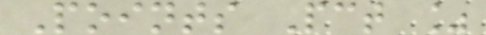Points Pct %
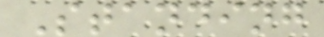Standing
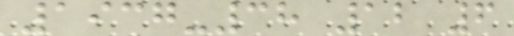1937-38 12 6
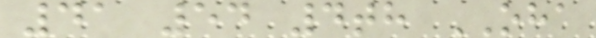41 54 4th OHA
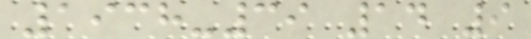1938-39 14 9
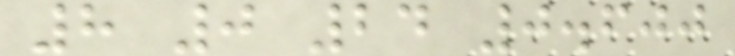8 0 24 0.600
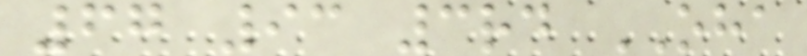67 93 3rd OHA
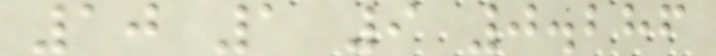10 1 9 0.286
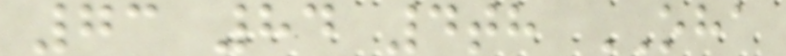73 84 4th OHA
